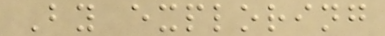By exploring
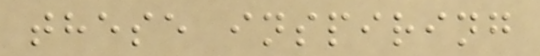these inspiring
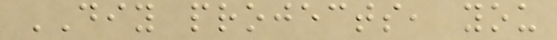DIY projects, you
